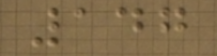147
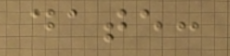date:
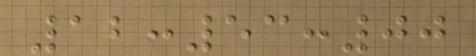12:53:00
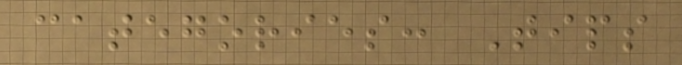categories: Tips
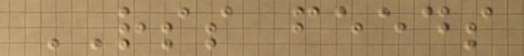RSS feeds
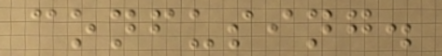confusing.
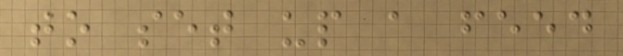to set up a feed
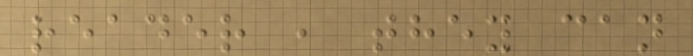reader , they can
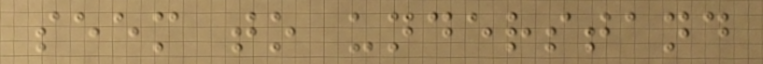seem to understand
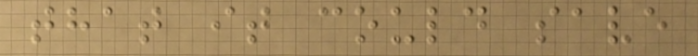that it could save
